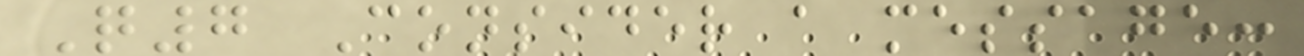Q7 Consider a message:
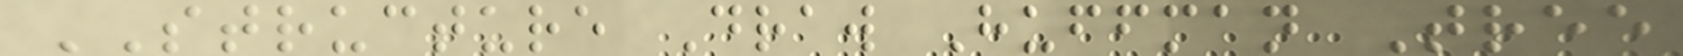STRUCTURE Draw Huffman Tree
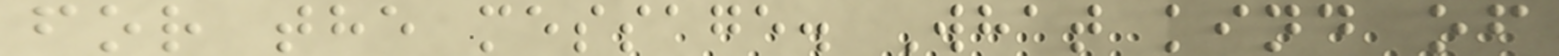for the message. What kind of
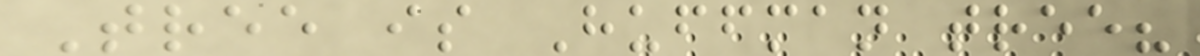Tree is Huffman tree?
